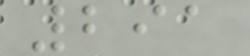291
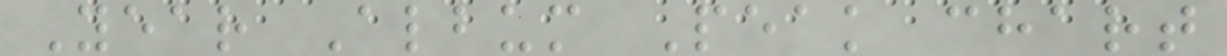Year Album Peak chart
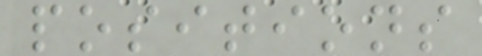positions
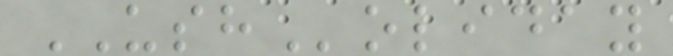USHoliday
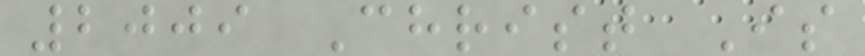2009 Christ Is
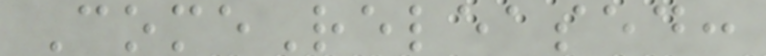ComeReleased:
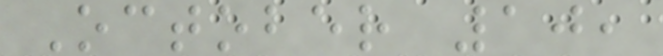October 10,
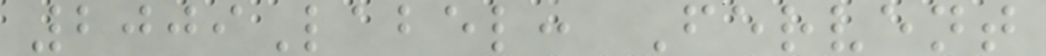2009Label: Fervent
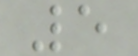5
